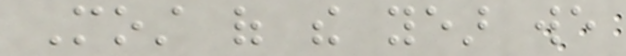Most of the year we
